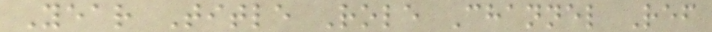Year Title Role Channel Ref
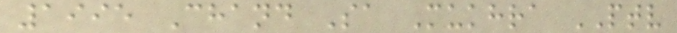1995 Chand Sa Mukhra PTV
